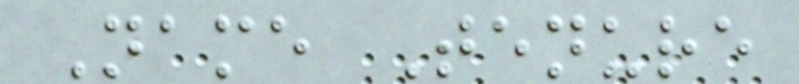Name Tenure
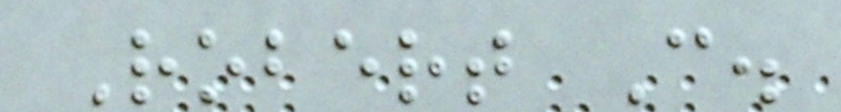Robert C.
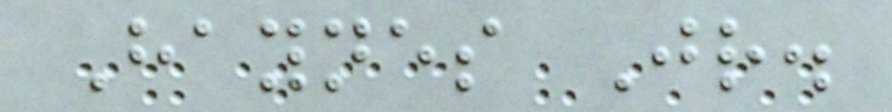Haynes Jr.
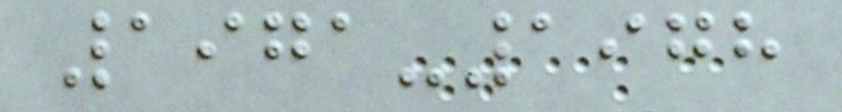1971-1978
